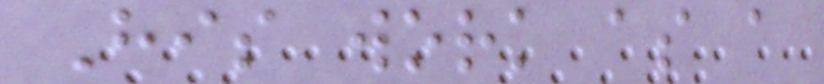His work as a
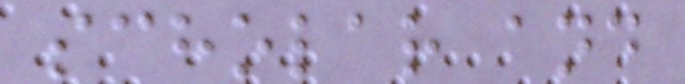scholar and
